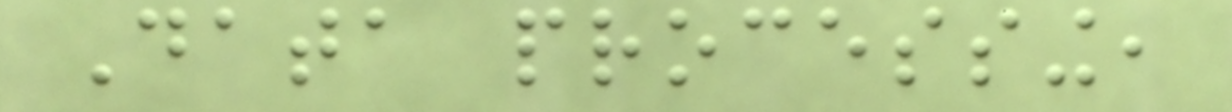Data processing,
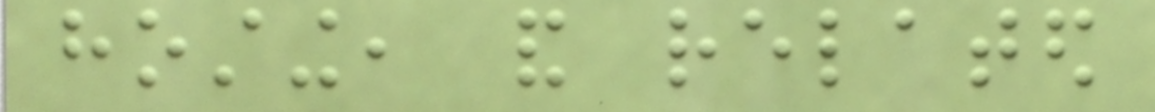hosting, and related
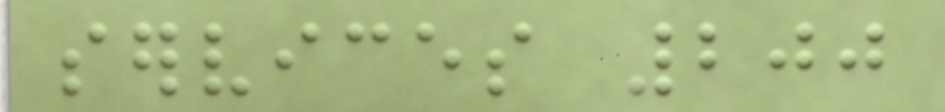services 200
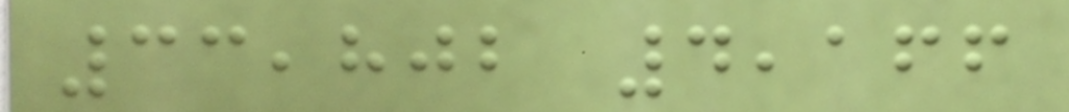33,802 4,166
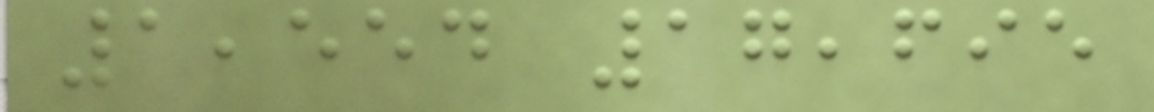1,554 17,695
